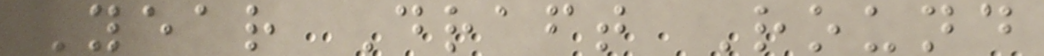Year Draft Round
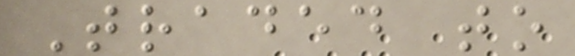Traded to
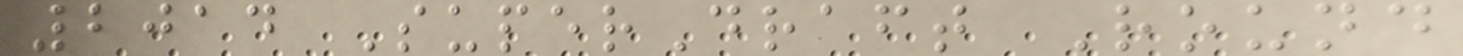2014 SuperDraft Round
